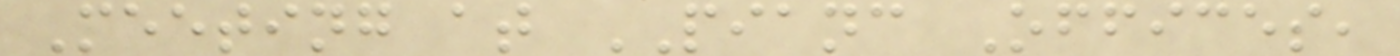Meeting at PIANC Offices,
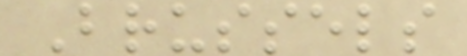Brussels
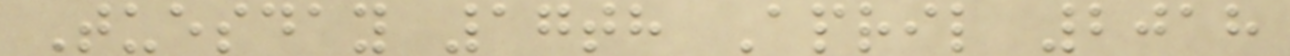Tuesday 17th April 2018
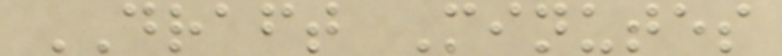DRAFT Minutes
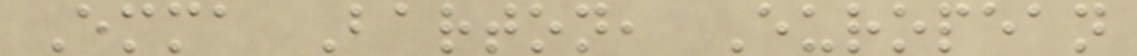Emma Barton, European
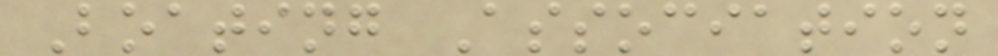Boating Association
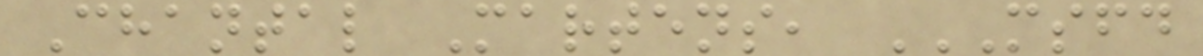Chantal Martens, MSFD
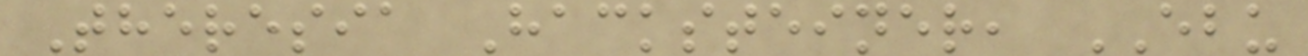Theresia Hacksteiner, EBU
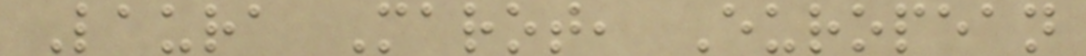Laura Marot, European
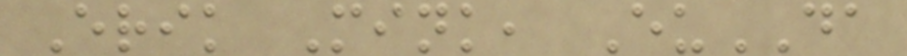Erik Mink, EuDA
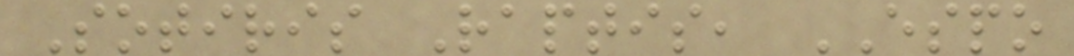Sotiris Raptis, ESPO
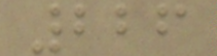226
